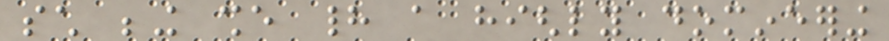such being she had a highly domineering
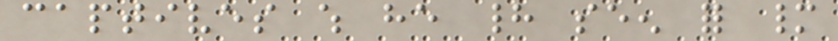captives which he had seen for many
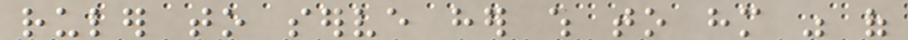ruler to serve her which to him was of
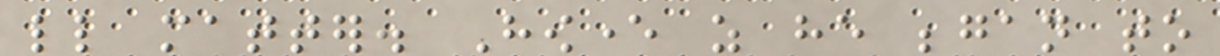little matter. However as he began to
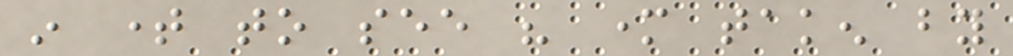in time to see his mother taken by
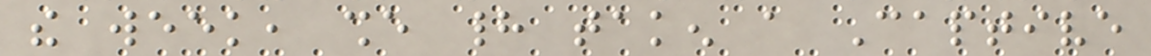the week, she had taken a Captive
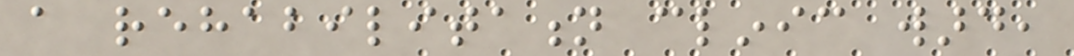a rehabilitation clinic ward,
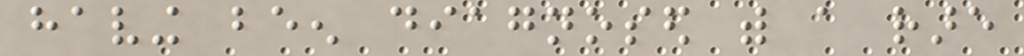having been diagnosed with a rare
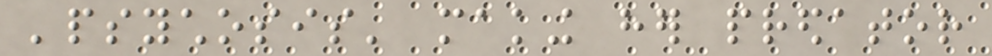'psychosis' making her predator
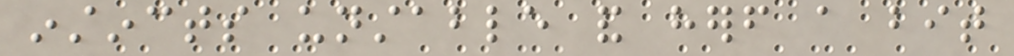instincts unstable and herself a bit
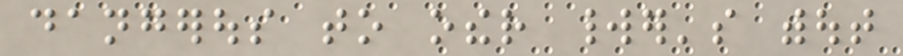dangerous to other worlder's without
